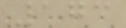173
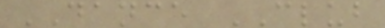DANCE CLUB
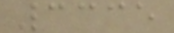3335
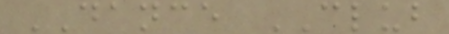DANCE CLUB
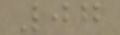07
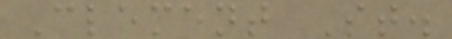Clement St.
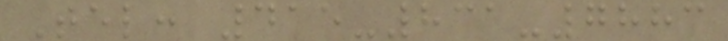Tel: 415-831-7883
